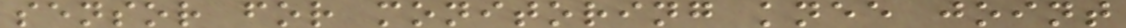sensor for monitoring knee joint
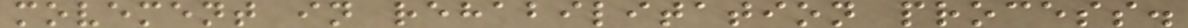movement in rehabilitation process.
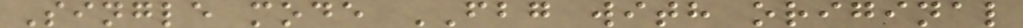Single mode FBG with original
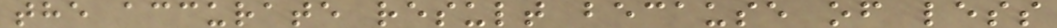the accurate result because of less
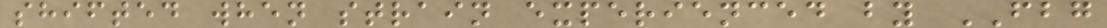shifted when strain experienced by FBG
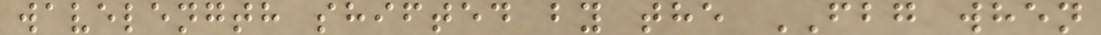wavelength shifted by the FBG when
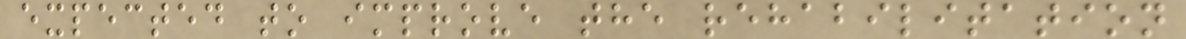expected to improve the rehabilitation
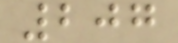207
